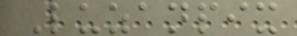Luzanpix
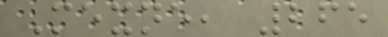Mexne, 265
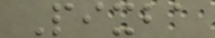Pixba
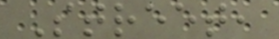Street,
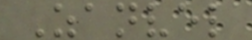Zanvel
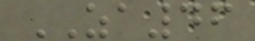ZA46
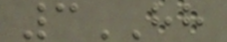3HH
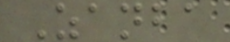Zanba
